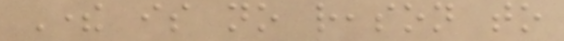There is no reason to
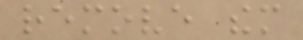remove them
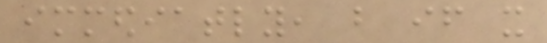immediatly, but if it
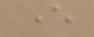ever
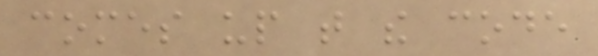comes up that the code
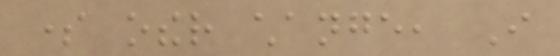some other change, I
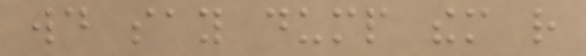would say dump them rather
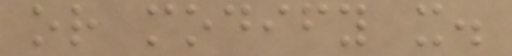or modify it.
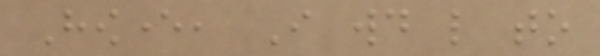However, I would like to
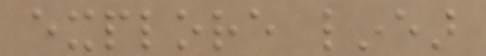explore linear
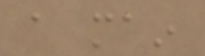a main
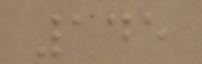145
